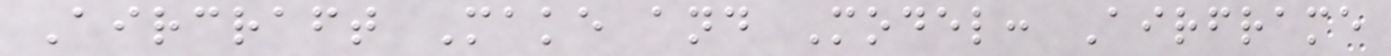Aircraft Make and Model: Airframe
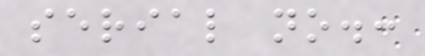serial no.:
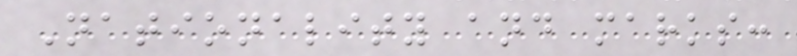Nationality and marks:
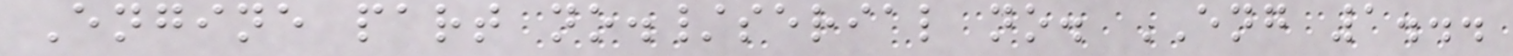Engine part no./serial no. ENG 1...
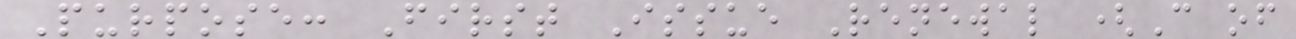Purpose: First Issue Renewal (C of
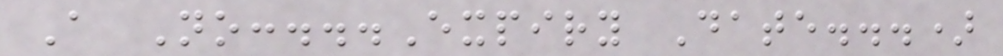A No:...Expiry Date...)
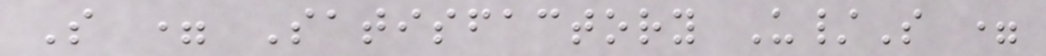S = Satisfactory U/S =
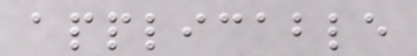applicable
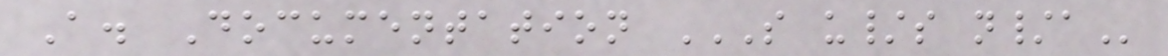A. Documentation S U/S N/A
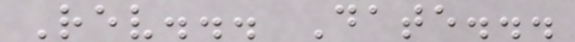Rev... Date...
